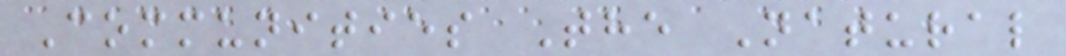Communities The Natural
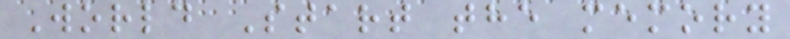World Start the memory
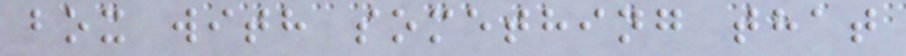box with something that
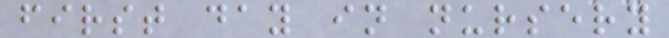first day in nursery
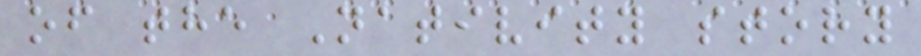of the Nativity story
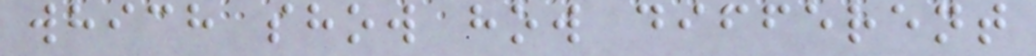which show how different
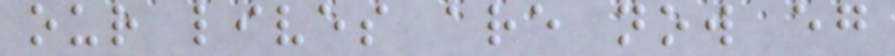our lives are now eg
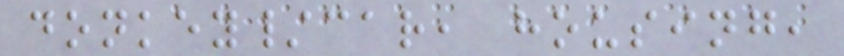donkey/car, housing,
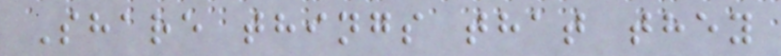Share things that they
